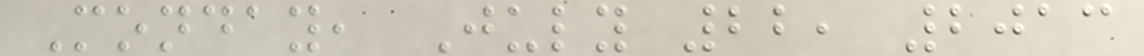Monday, July 22, 2013
